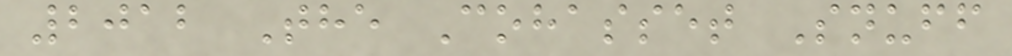2012 The Cohasset Snuff
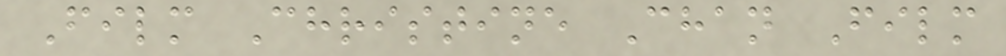Film Christine Chan Film
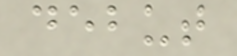debut
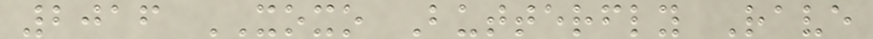2016 XOXO Butterfly Rave
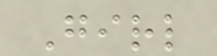Girl
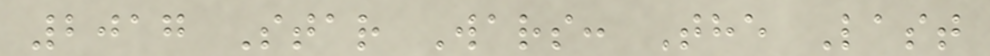2017 Star Wars: The Last
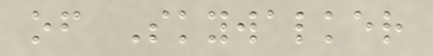of Skywalker
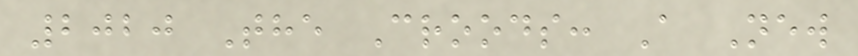2020 The Croods: A New
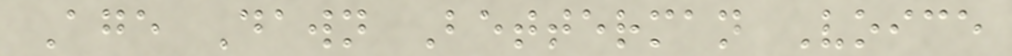Age Dawn Betterman Voice
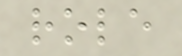role
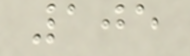105
